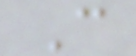C
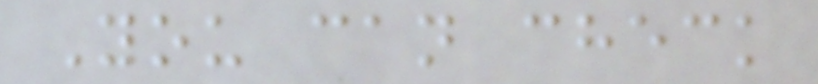You can check
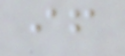if
